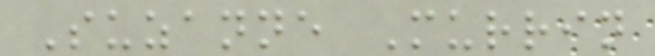Suzanne Murrin
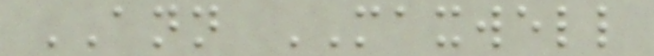ANN MAXWELL
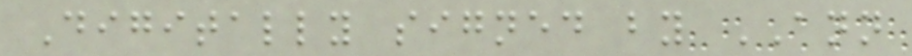Digitally signed by ANN
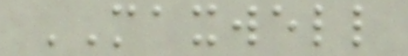MAXWELL
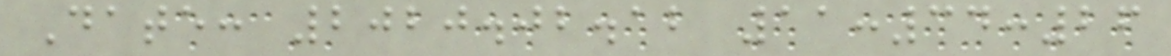Date: 2020.02.12 11:34:26
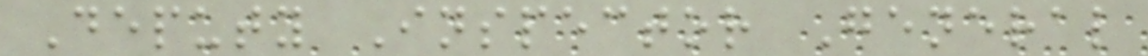Deputy Inspector General
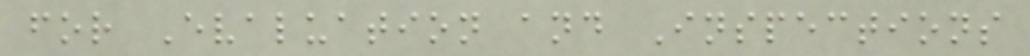for Evaluation and Inspections
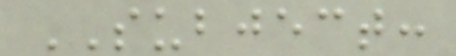SUBJECT:
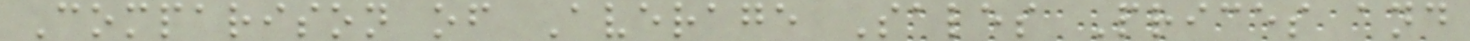Comparison of Average Sales Prices and
